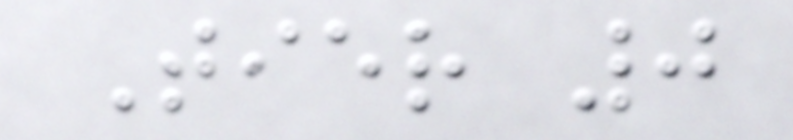Tier 0
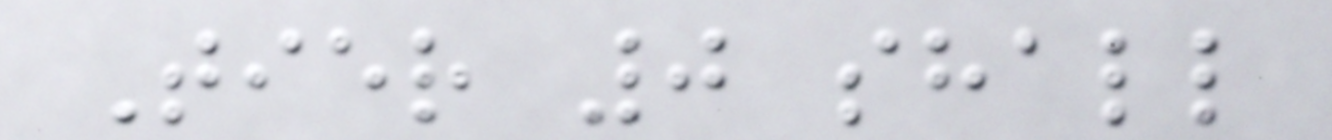Tier 0 shall
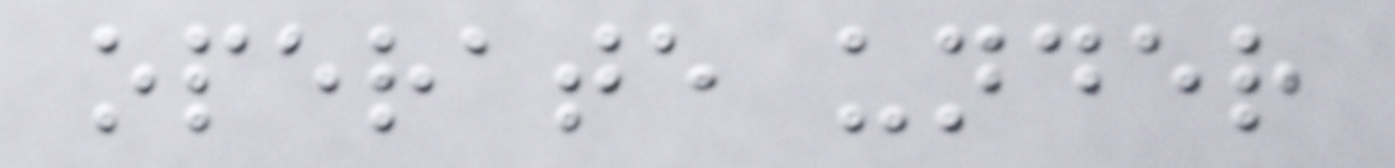operate under
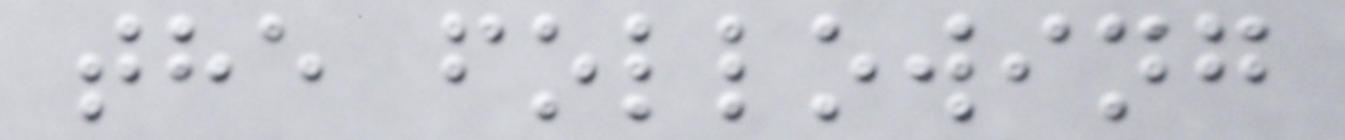the following
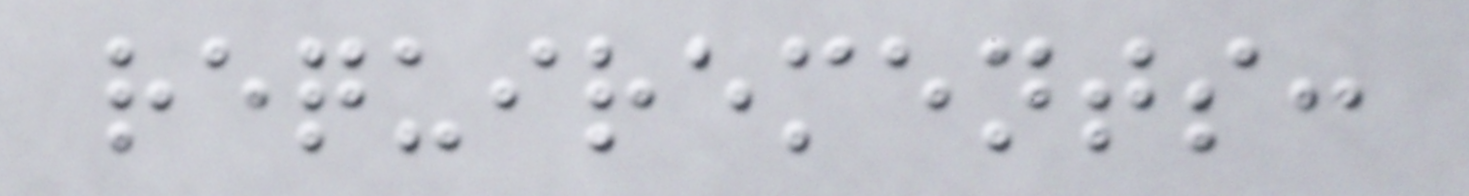requirements:
